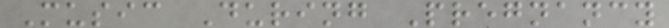Music During Pregnancy
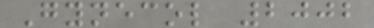Gynecol 2002
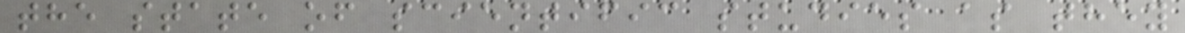the state of scientific studies as they
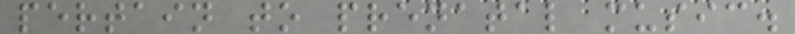pertain to prenatal music.
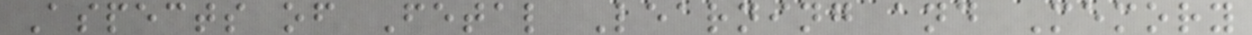Aspects of Fetal Learning and Memory
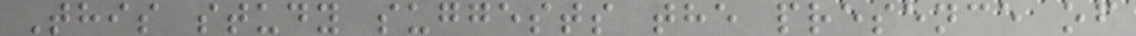This study suggests the presence of
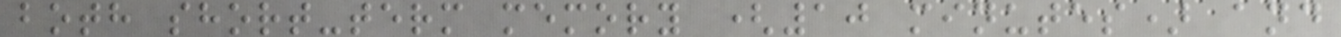both short-term memory (10 minutes) and
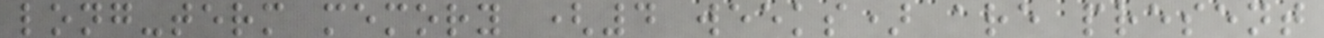long-term memory (4 weeks) are present
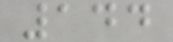144
